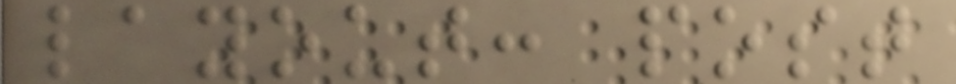layout: post
